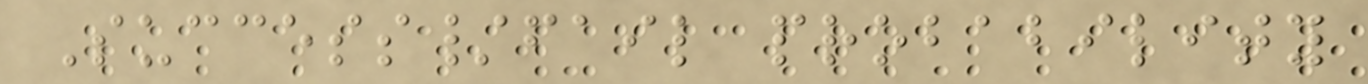Success/fail probability
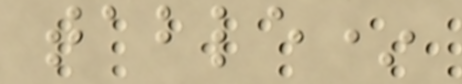table*
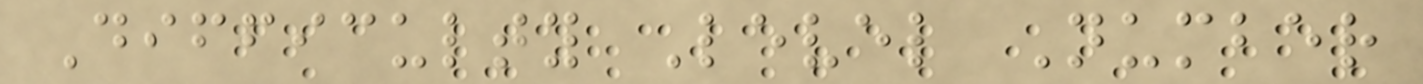Difficulty Level Number
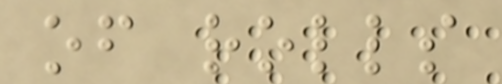of rolls
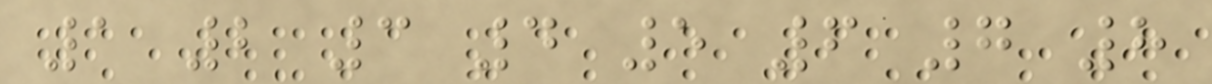1 2 3 4 5 6 7 8
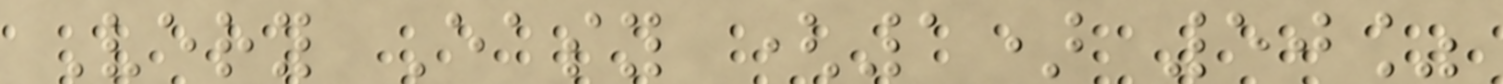Very Easy (1) 50%
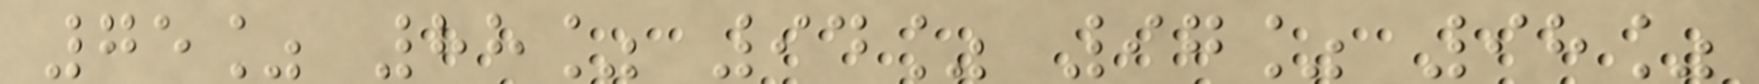75% 88% 94% 97% 98%
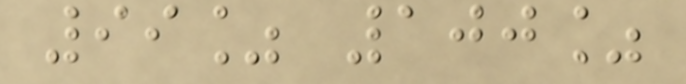99% 100%
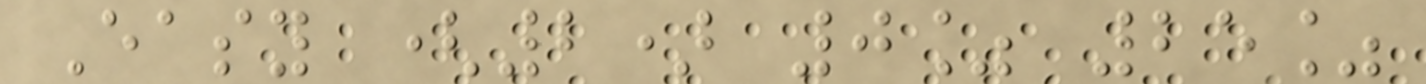Easy (2) 0% 25%
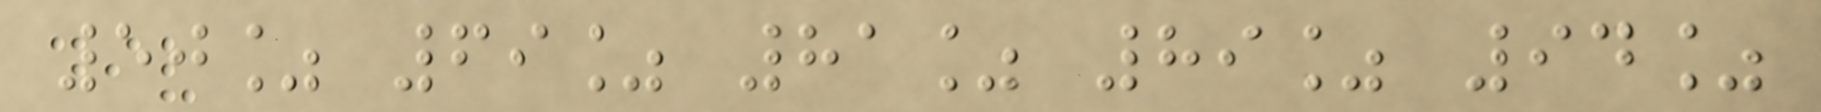50% 69% 81% 89% 94%
